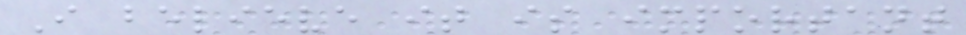I believe it is important
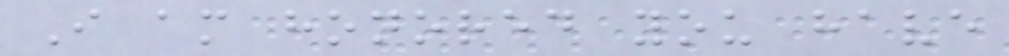I am honored you have
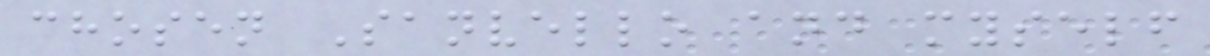chosen Sanvello and myself
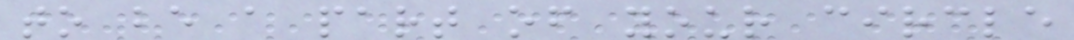to be a part of your circle
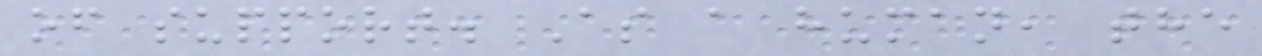of support. As a human, the
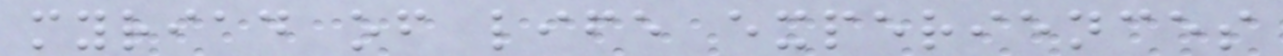myriad of life experiences
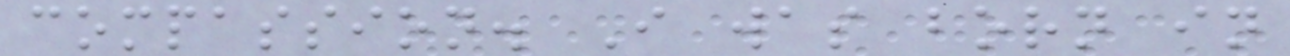compassion. I was born in
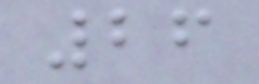26
